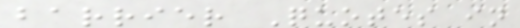barrier Quotes in
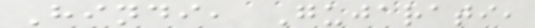Hindi, Gujarati,
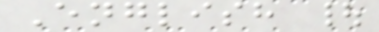English |
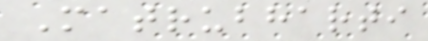Matrubharti
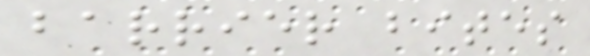barrier bites
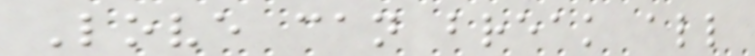Love can break all
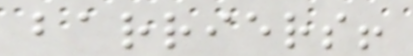barriers!
